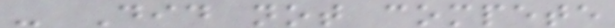- Did not compete
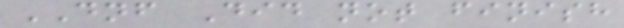DNF Did not finish
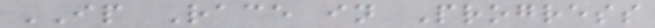IP Race in Progress
